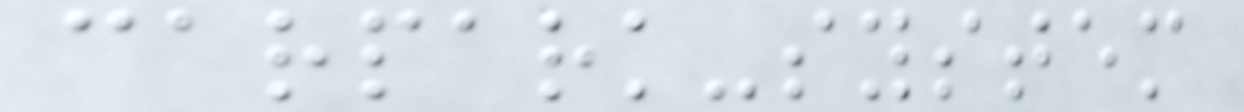carpark-system
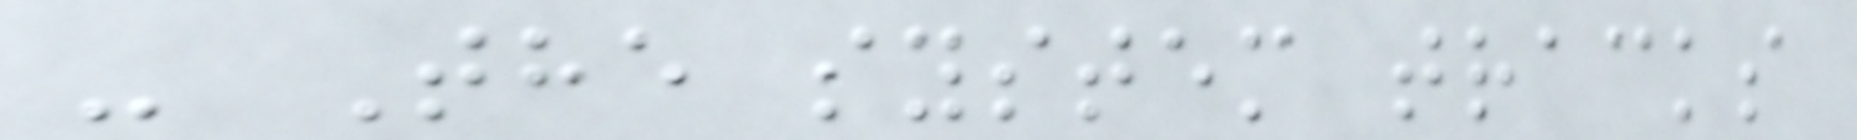- The system tracks
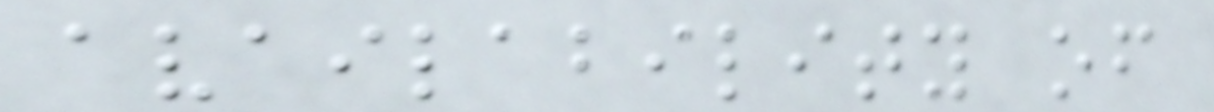availability of
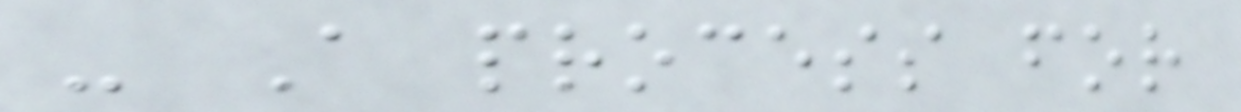- A process for
